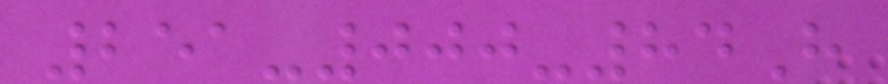251-000-84H
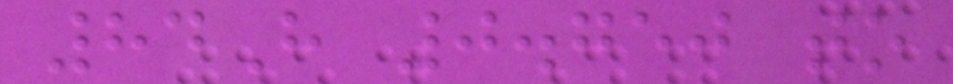84H 0.750 to
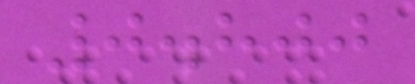0.800
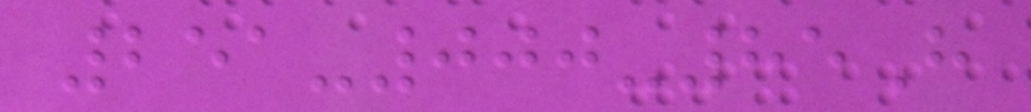251-000-85H
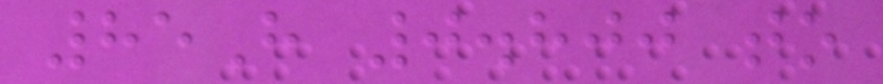85H 0.800 to
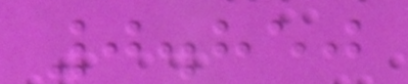0.850
